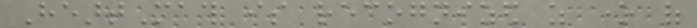HeartMath is recognized as one of
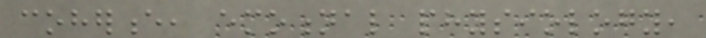coherence, emotional physiology,
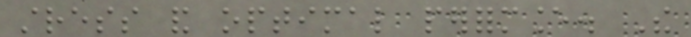stress and optimal performance. The
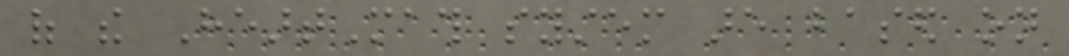of the HeartMath system are based on
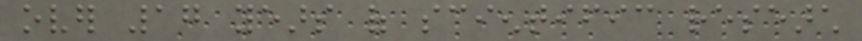over 17 years of scientific research
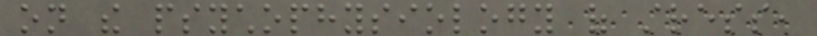on the psychophysiology of stress,
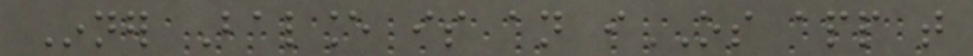Inner Balance is an iOS app that
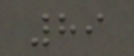89
